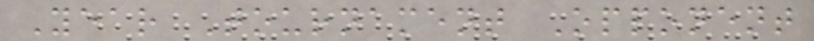Year Tournament Opponent
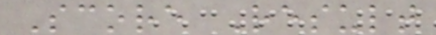Score Result
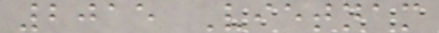2015 Vietnam
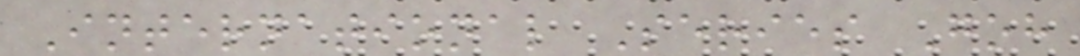International Series Goh
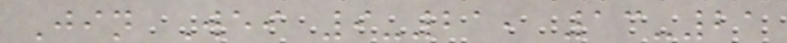Jin Wei 9-21, 13-21
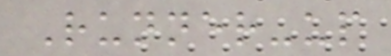Runner-up
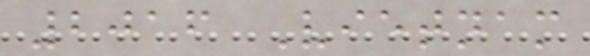2016 Vietnam
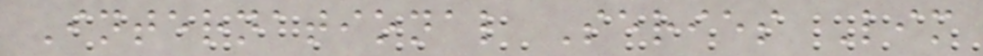International Series Lim
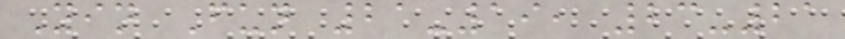Yin Fun 21-19, 23-21
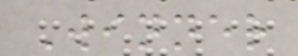Winner
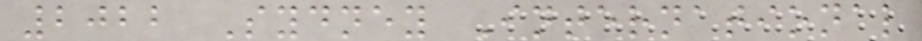2022 Sydney International
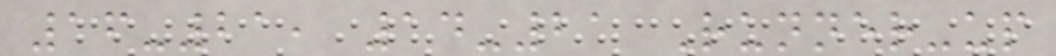16-21, 14-21 Runner-up
